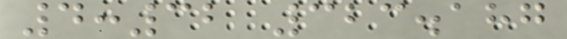4:32 323.187
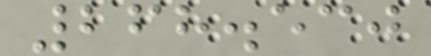268.530
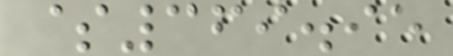$369.95
